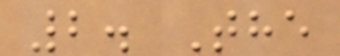2. The
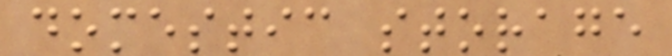domestic storage
